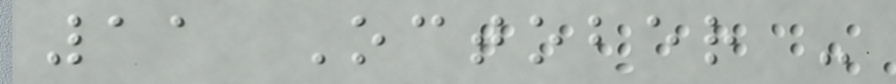11 October -
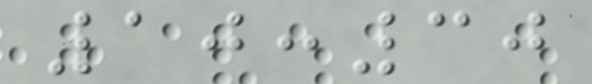10:30
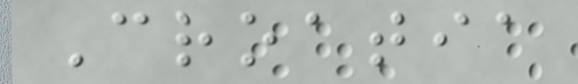Croatia
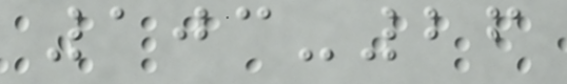103-26
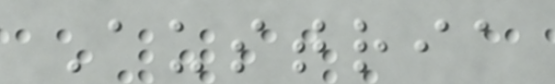Austria
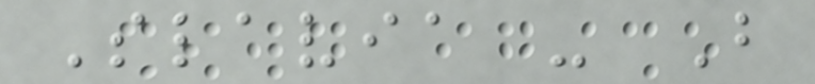Slavia - B
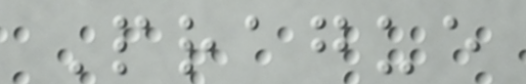Prague
